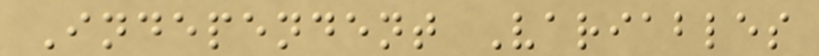Independent Variables
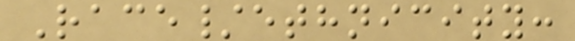Race/ethnicity:
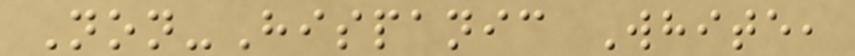Non-Hispanic White,
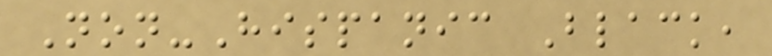Non-Hispanic Black,
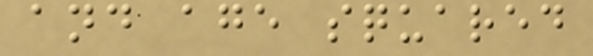and age squared
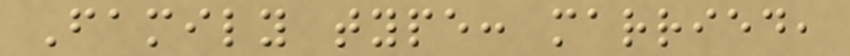Family type: married,
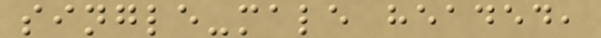single-male headed,
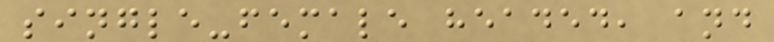single-female headed, and
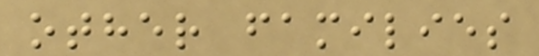other families
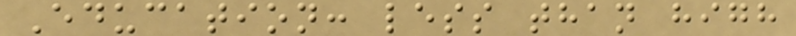Education: less than high
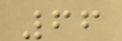66
